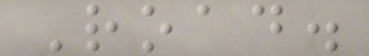Road.
